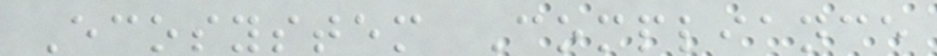Ecosystem Compliance
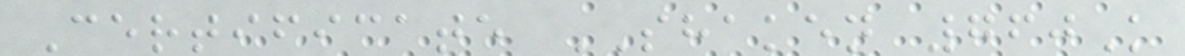Certificate SHAKEN 760K
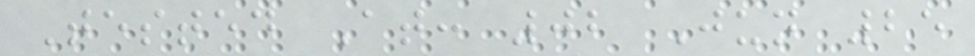Tested At: 02 Jun 25
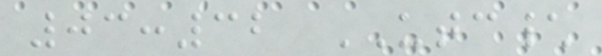03:32 UTC\
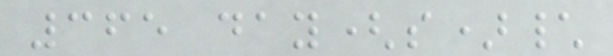365 day(s)\
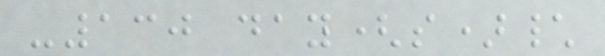-130 day(s)\
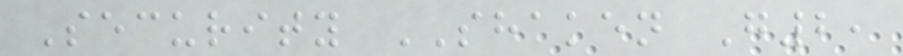Security SHAKEN G2,
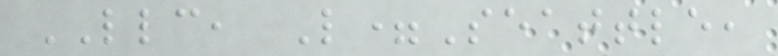LLC, L=Seattle,
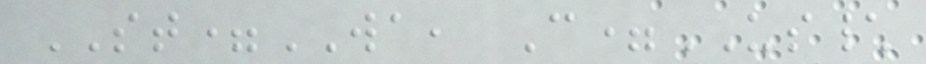ST=WA, C=US\
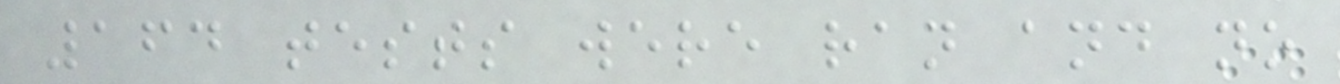164 tests were ran and no
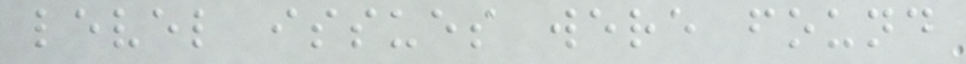level issues were found
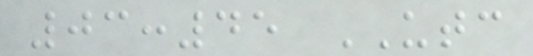03:45 UTC
